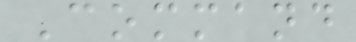Command
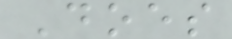Does
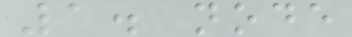1. node
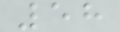58
